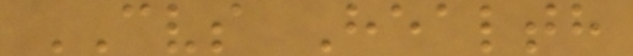CVS Health
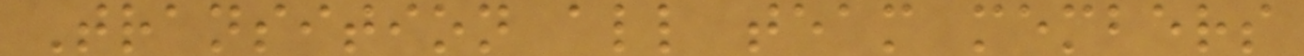Transition all team members
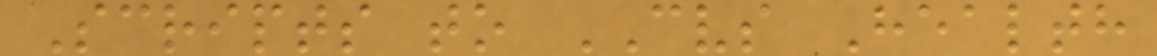Scripts to CVS Health
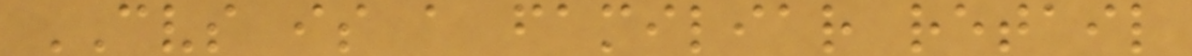CVS is a familiar retail
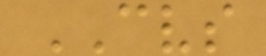CVS
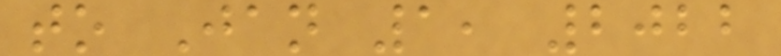to Jan 1, 2022
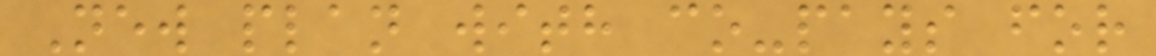New plan with co-pays for
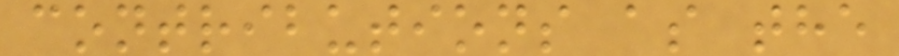contributions as the
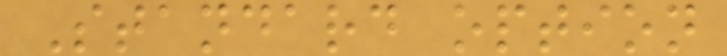Standard option
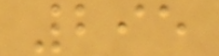295
